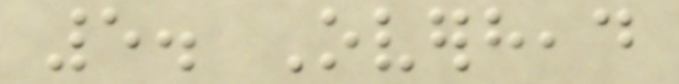5. Overhead
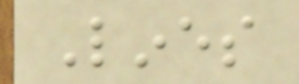Lines
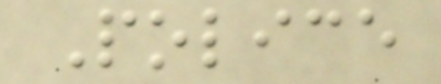Police
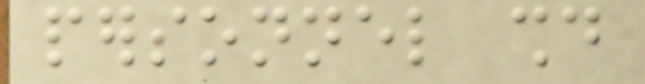personnel should
